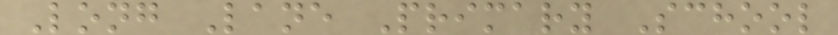Long Lane Primary School
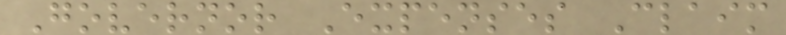Governor Expenses Claim
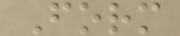Form
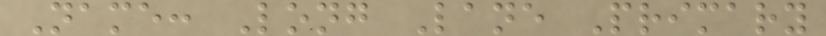Name: Long Lane Primary
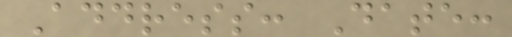Address: Date:
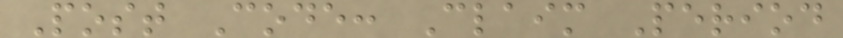Post Code: Claim Period
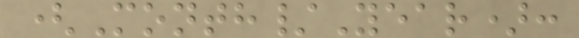(Month/Year):
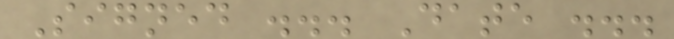Signed ... Date ...
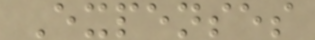Expenses
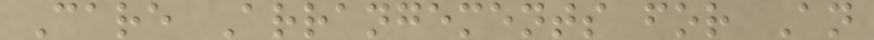Care Arrangements for An
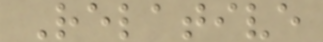Relative
